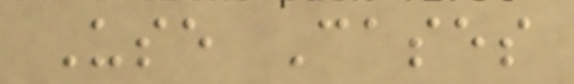Use Cases
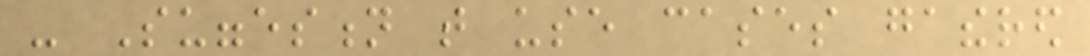- Suggestion that use cases gathered
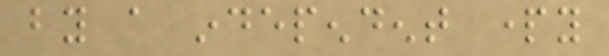by a independent party
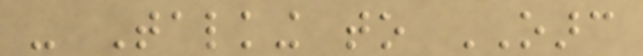- Talking to OARC
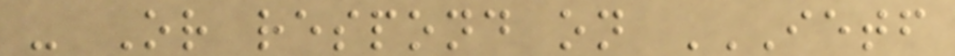- Or respond on IETF
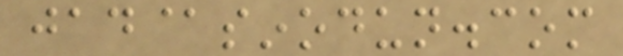jad@sinodun.com
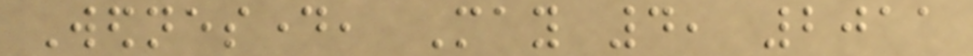Wednesday, May 4, 2011
